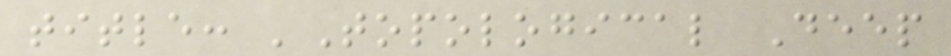title: 'Topological Deep
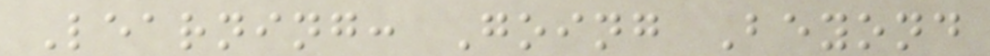Learning: Going Beyond
